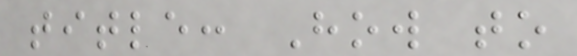title: How to
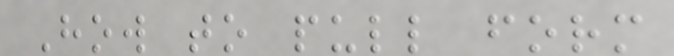How to pull form
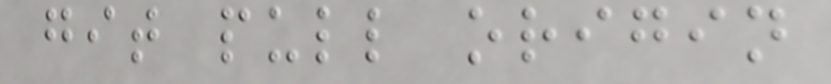git pull origin
